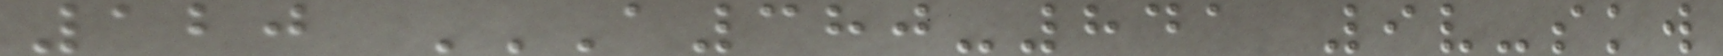120 A380-841 9V-SKW
